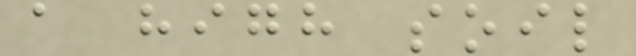a high soil
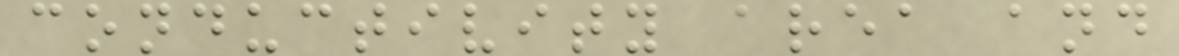conductivity area and
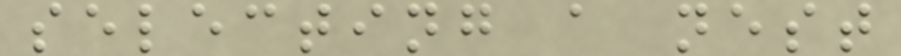selecting a nest
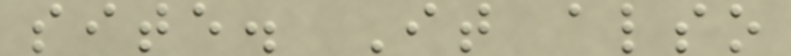site. It also
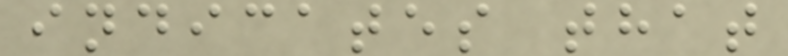indicates that
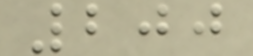200
